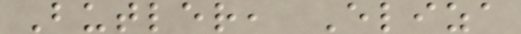Butler, Eliza
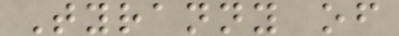Tyranny of
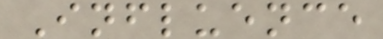Influence
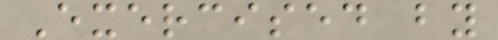Exercised by
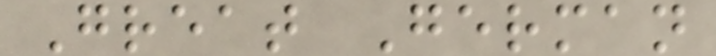Great German
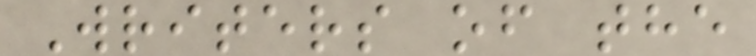Writers of the
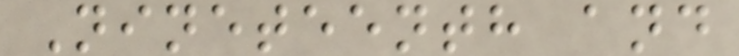Nineteenth and
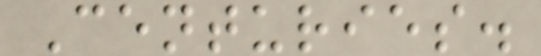Centuries.
